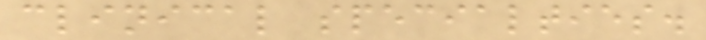clinical specialties.
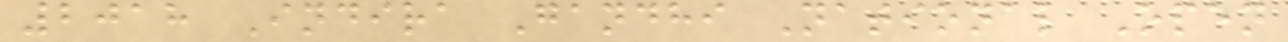2018 Indira Gandhi National Open
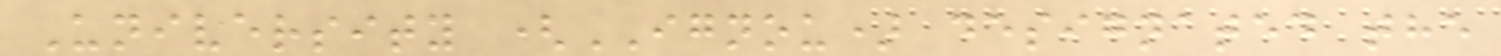University (IGNOU) designated the
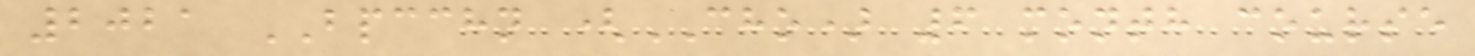2021 BPCCHN (CHO) 6 month course
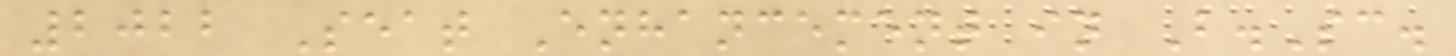2022 Seat Enhancement in B.Sc.
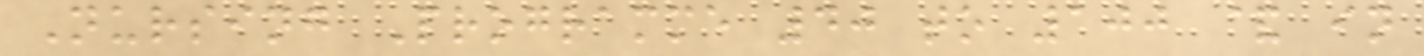Nursing Programme 40 to 100 & in
